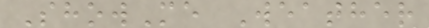ShowMe Weather
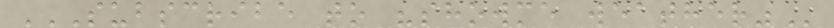SUBSCRIBE TO "SHOWME WEATHER"
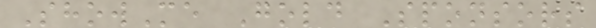ShowMe Gold Sponsors
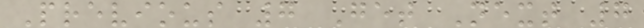Previous 7 Get Next 7
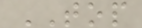TOP
